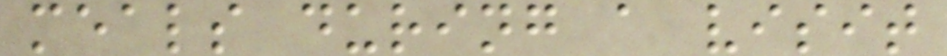meals during a visit
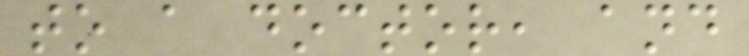to a doctor, and
